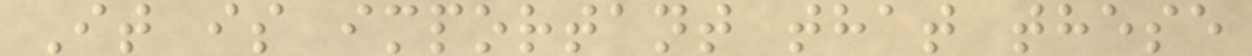It is important that these
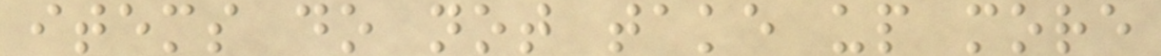items do not take up more
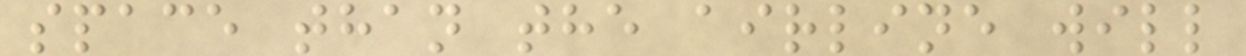space than the airline will
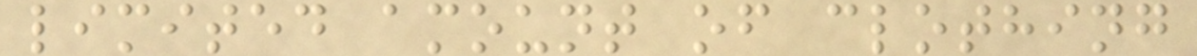limited amount of clothing
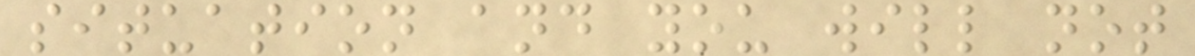situation and you will not
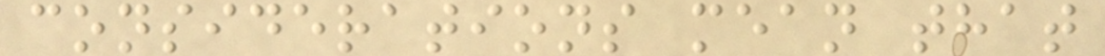considerations mean that
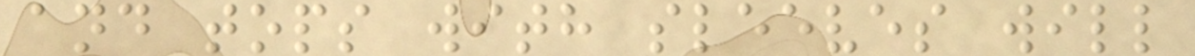and tops with sleeves will
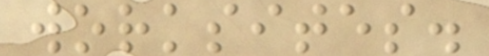worksites.
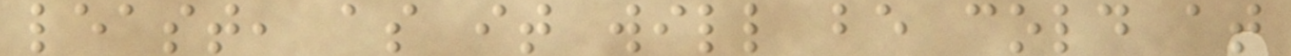least, as it will be cold at
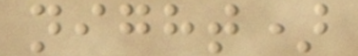night)
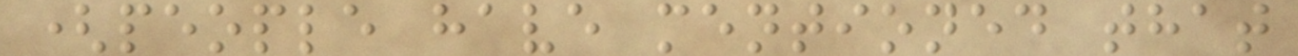(people have mentioned that
